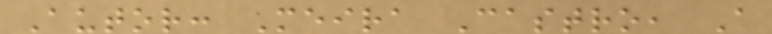Autor: Meira Castro, A
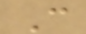C
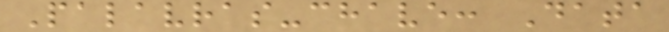Palavras-chave: Data
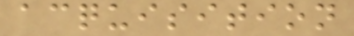acquisition
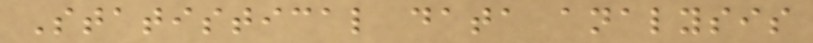Statistical data analysis
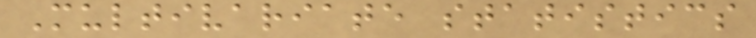Multivariate statistics
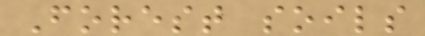Forest soils
